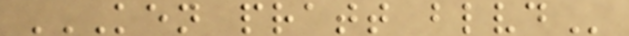KEN PRATT BLVD
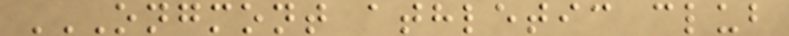ONGMONT ATHLETIC CLUB
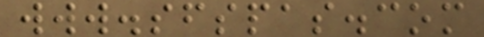www.sfspas.com
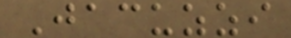Jacuzzi
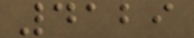4129
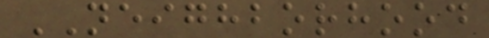NEIGHBORHOOD
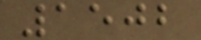1502
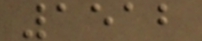1512
